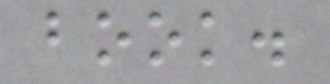book.
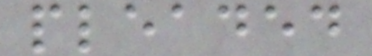pleaded
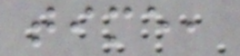time,
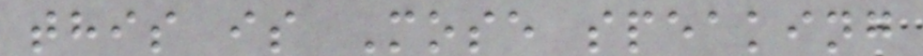this is Mose speaking
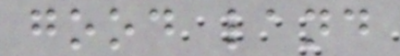good land
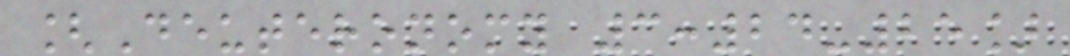[Deuteronomy 3:24-25]
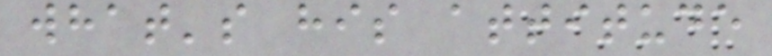what's his attitude
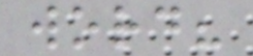word?
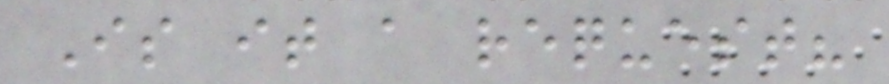Is it a request?
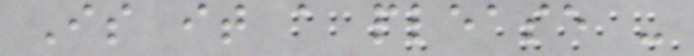Is it a please -
